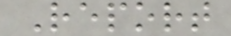Report
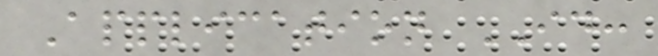Application ID:
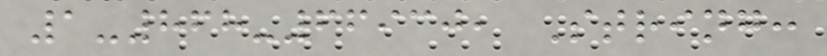1-868-66930, String:
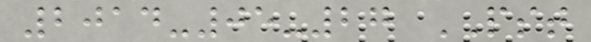2014-05-27 PST
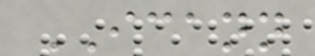ICANN
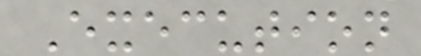Execution
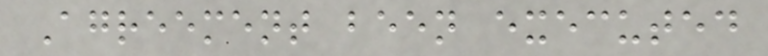Agreement been executed
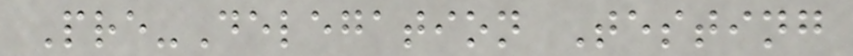Pre-Delegation Testing
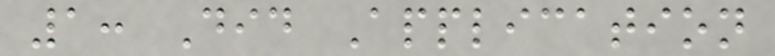1: Did Application
